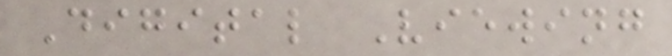Digital Viewing
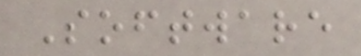Software
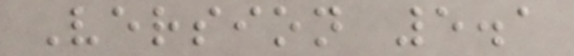Version 5.1
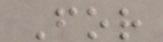For
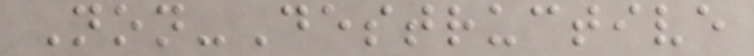Non-Destructive
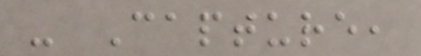- Capture,
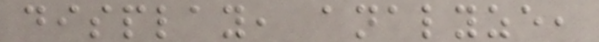display, analyze,
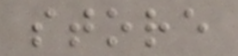store
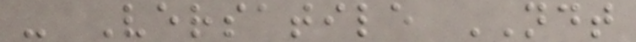- Versatile NDT
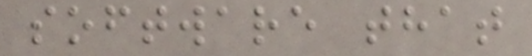software that
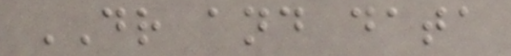DR and data
